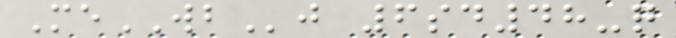MeWBj 6sd48-q
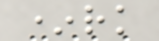*rk
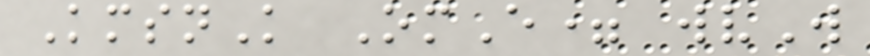KmsnK OmE= wvW
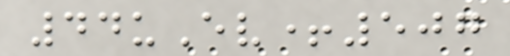44uEv+507
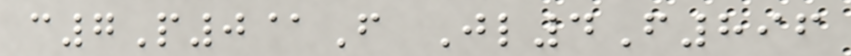c7P0@F Jl4F896
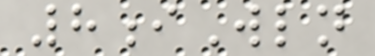8iWln
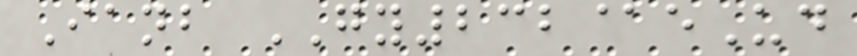Ianb GY232@eUd
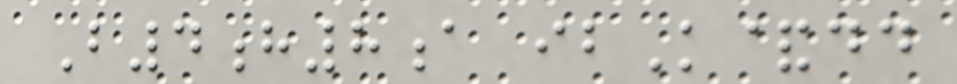B4h8a ibK&dd
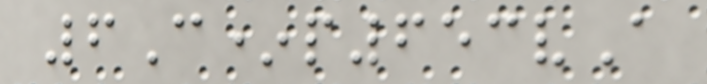6C*p653vA
